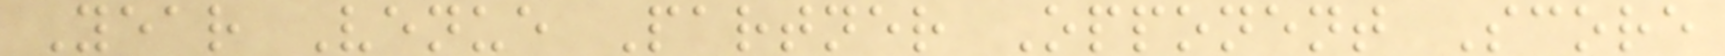Year Venue Partner Opponent Score
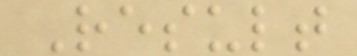Result
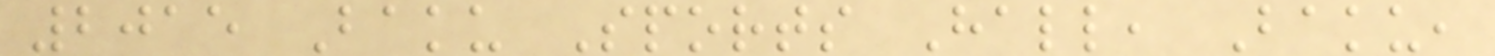2015 Baku Sports Hall, Baku,
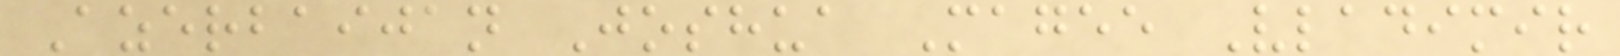Azerbaijan Joshua Magee Vladimir
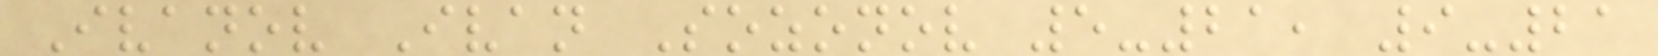Ivanov Ivan Sozonov 5-21, 9-21
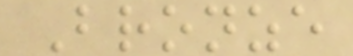Bronze
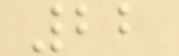22
